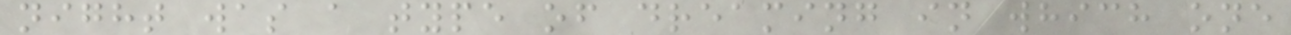night was a type of dreaming in which one
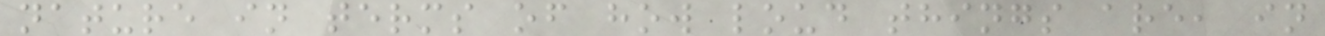nature in terms of how loud things are, in
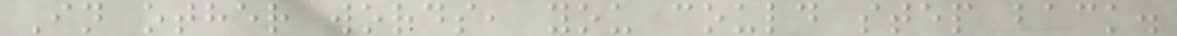In other words, you could step back.
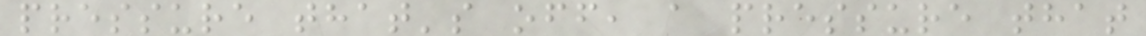pressure that's off, a pressure that
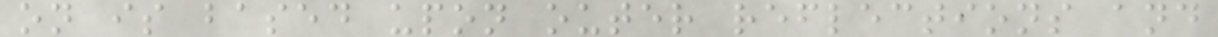on is based upon outer reflections and
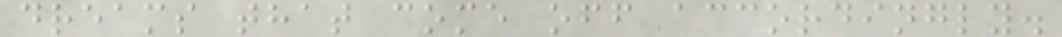dreams that come off accordingly.
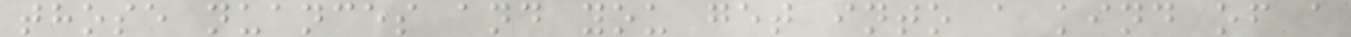those nuances and you get into a kind of a
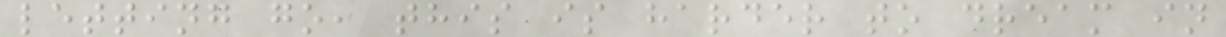letting go, this is harder to dream in
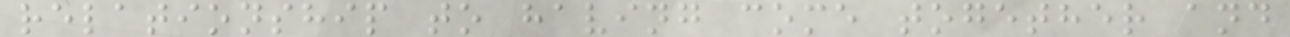relationship to having come together and
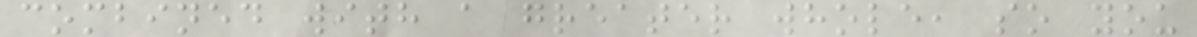combined with a greater whole, so you
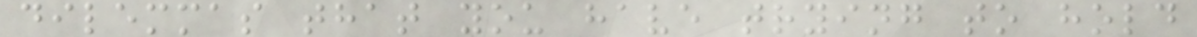dilemmas that you have trying to hold
